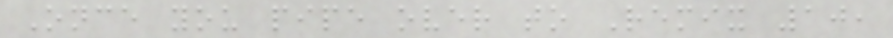Once you pipe over to Remix 10,
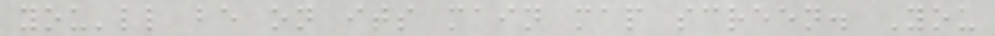you'll be on its main map screen. You
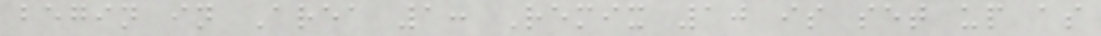begin in Area 1: Remix 10 is set up as
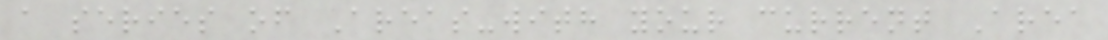a series of Areas-with your current Area
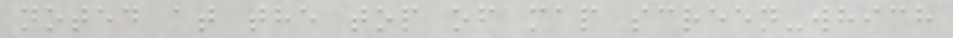noted at the top of map screen-which
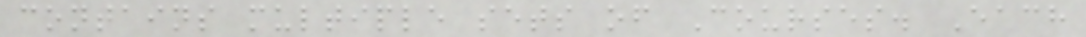contains multiple sets of Courses. Each
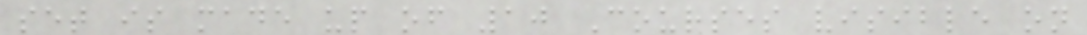set is made up of 10 Courses visible on
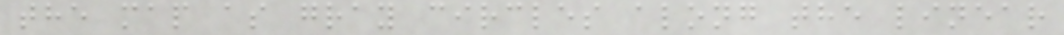the map as gray circles along the linear
